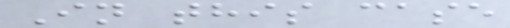In this case
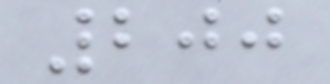200
